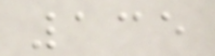135
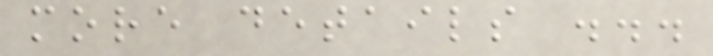more details ...
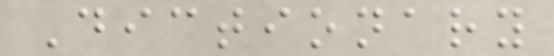Dictionary
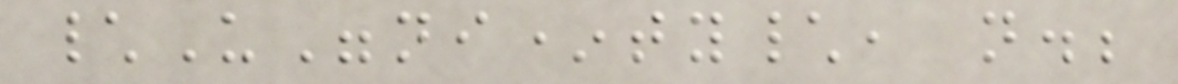\U"ni*ty\, n.;
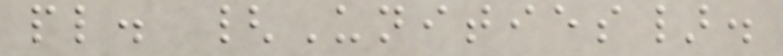pl. {Unities}.
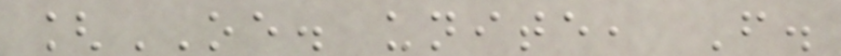[OE. unite, F.
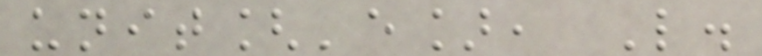unit['e], L.
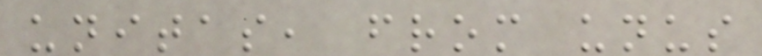unitas, from unus
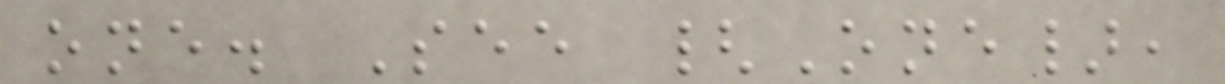one. See {One},
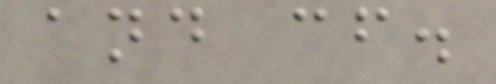and cf.
